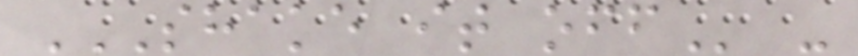SHAKE IT OFF -
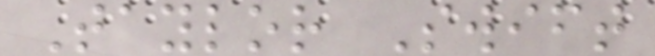Taylor Swift
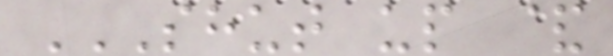SHUT UP &
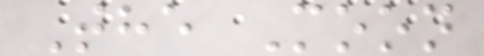The Moon
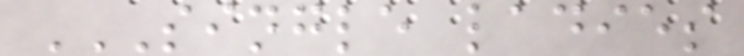SINGLE LADIES
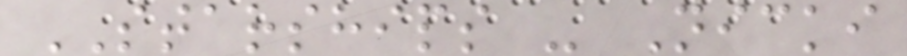STARSHIPS - Nicki
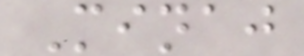Minaj
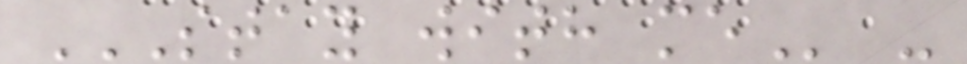STAY WITH ME -
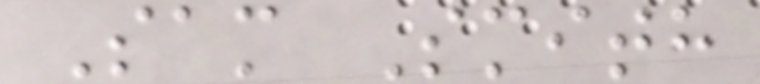Sam Smith
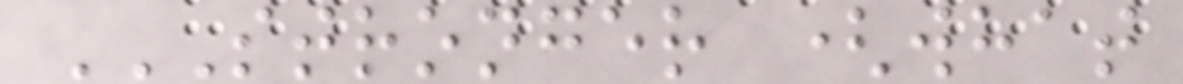STRONGER (WHAT
